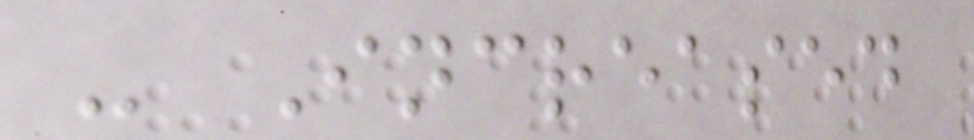- Increased
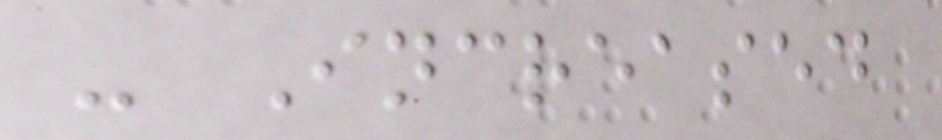- Increased
